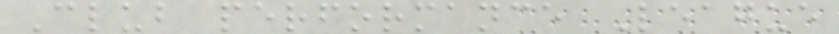Club performance League
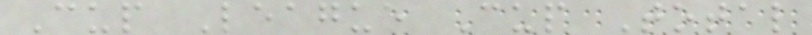Cup League Cup Total
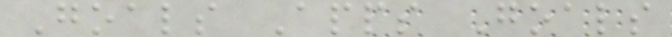Goals Apps Goals
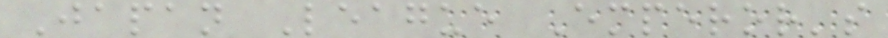Japan League Emperor's
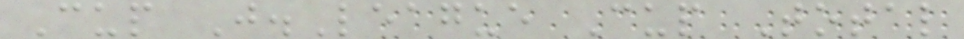Cup J.League Cup Total
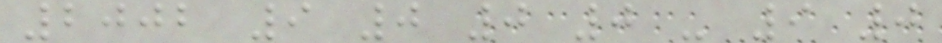2002 9 0 0 0 - 9 0
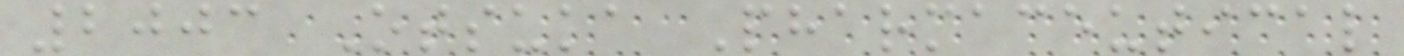2003 Otsuka Pharmaceutical
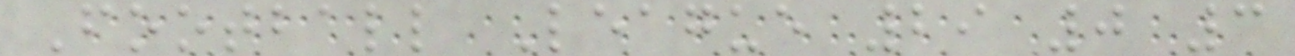Football League 29 0 3
